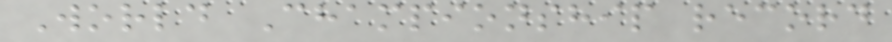World Championship record
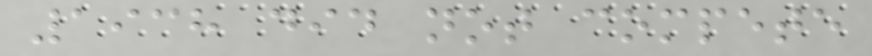1938 did not compete
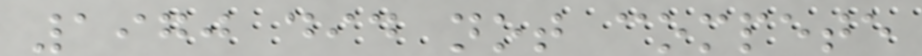1970 did not compete
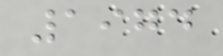1974
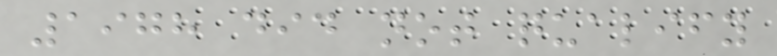1978 did not qualify
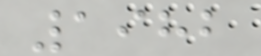1982
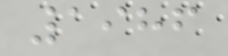1986
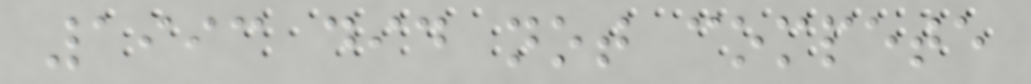1993 did not compete
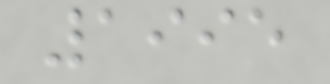1995
